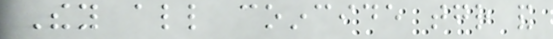They all coincide together and
